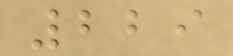229
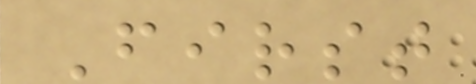First
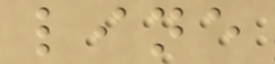line
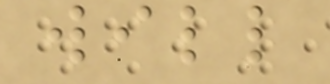will
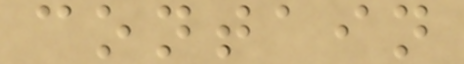contain
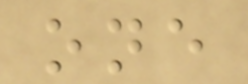one
